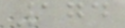174
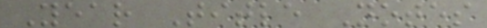Year Title Notes
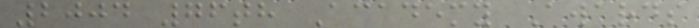2004 76th Academy Awards
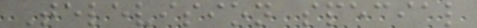Television special
